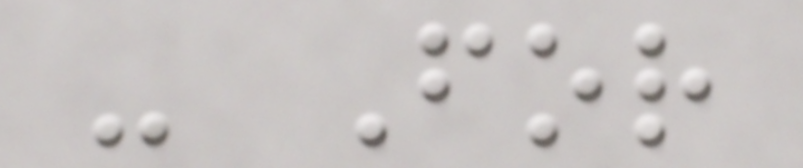- For
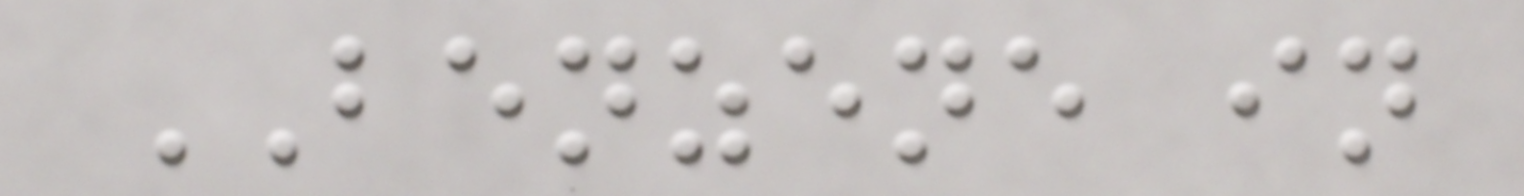BENZENE in
